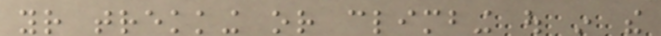your trekking or climbing out in the
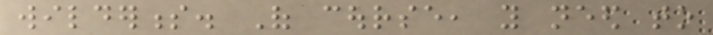wilderness. Of course, you need to
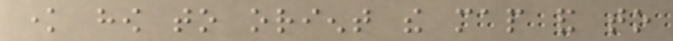know how to orient the map and to
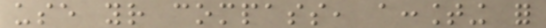use your compass, accounting for
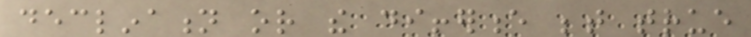declination or the difference between true
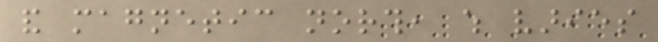and magnetic north, which varies
